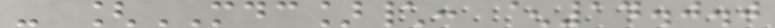- [MDC]\: ^14.0.0
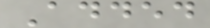Added
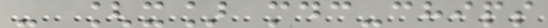- [x] mdc-chips
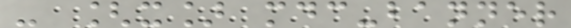- [x] mdc-banner
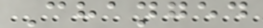Changed
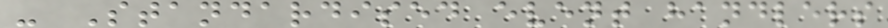- Standardised event handlers
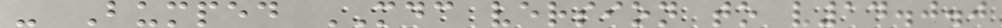- Bumped MDC version to v14.0.0
